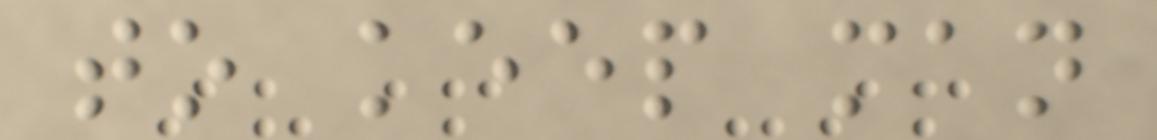to keep man
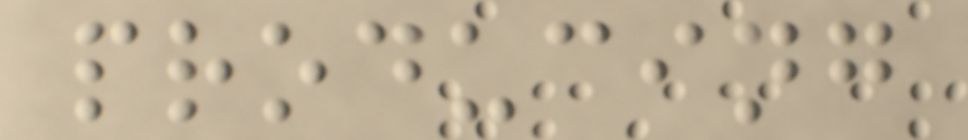producing
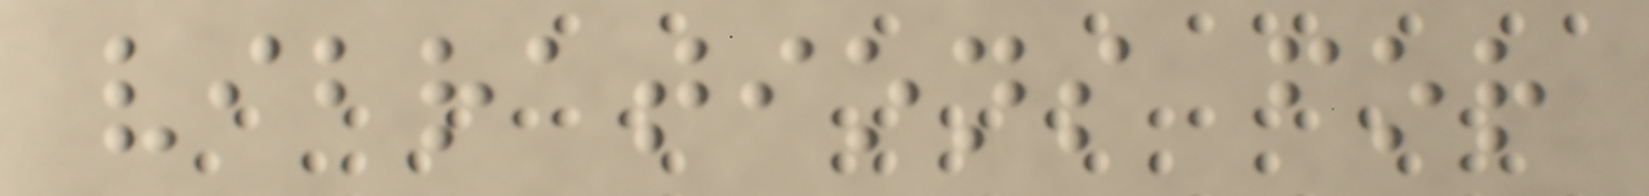vibrations for
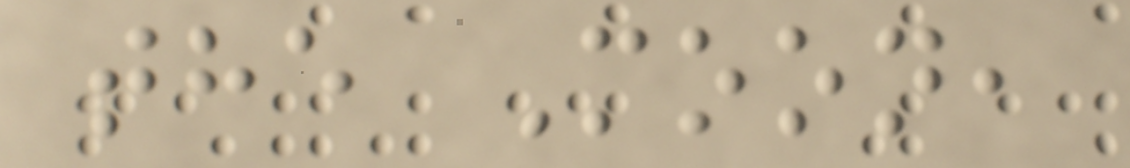the Moon,
